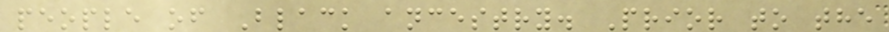people of Black ancestry. Prior to the
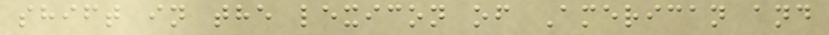shift in the lexicon of American and
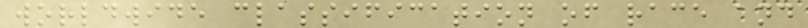worldwide classification of race and
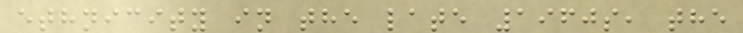ethnicity in the late 1960s, the
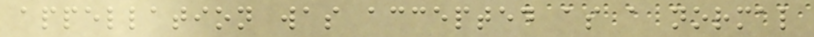appellation was accepted as a normal
